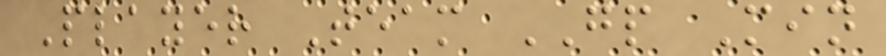Player Team GP Min
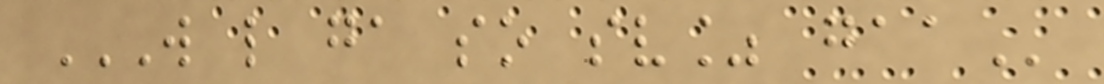W L GA SO SV% GAA
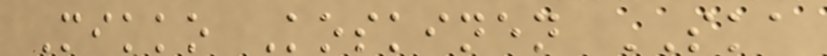Mikko Koskinen SKA
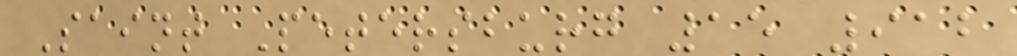Saint Petersburg 15 912
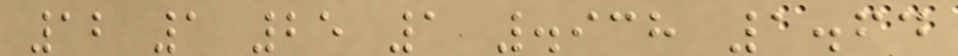12 1 25 1 .938 1.64
